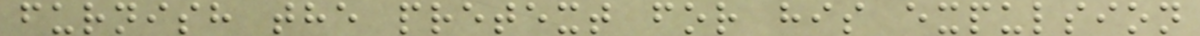furnish the pretext for his expulsion
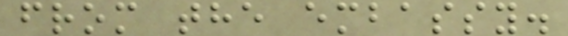from the embassy.
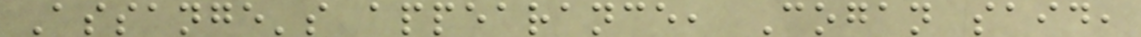Assange's appearance, Cogan said,
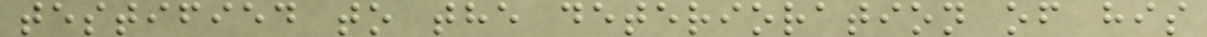testified to the deterioration of his
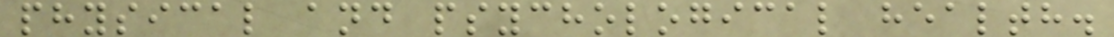physical and psychological health.
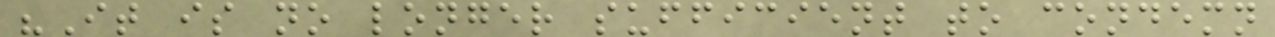"It is no longer sufficient to condemn
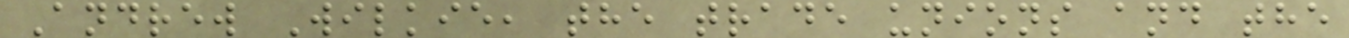Andrew Wilkie, the trade unions and the
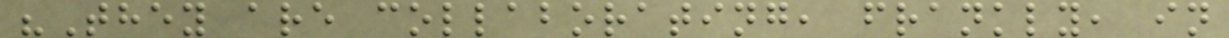"They are collaborating, frankly, in
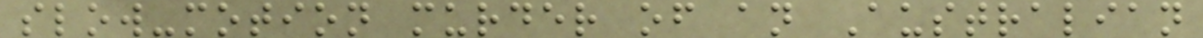slow-motion murder of an Australian
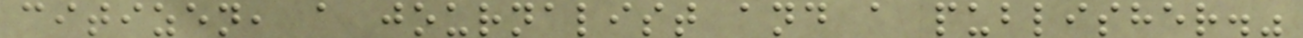citizen, a journalist and a publisher."
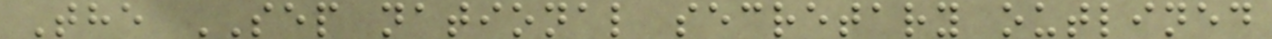The SEP national secretary outlined
